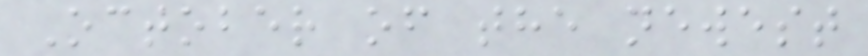October of the newest
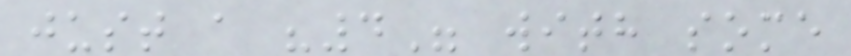just a "4" with some
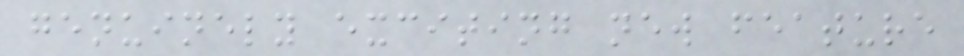genuinely exciting new feature
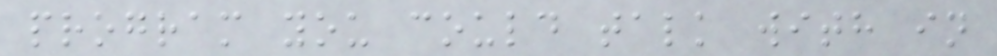program you could talk with in
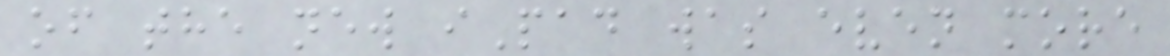of the new iPad was even more
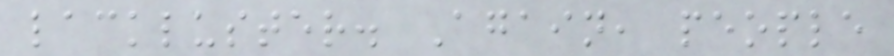lackluster. Again, people
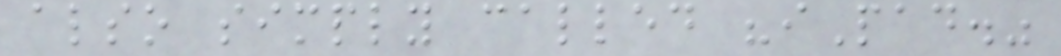also simply called "iPad."
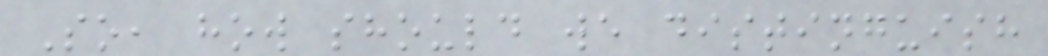So, how should we distinguish
